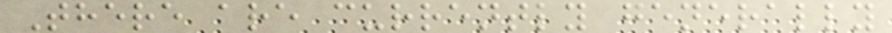There are currently generally
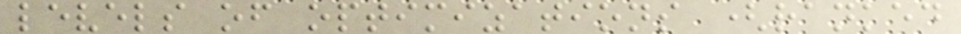levels of optimizations (ranked
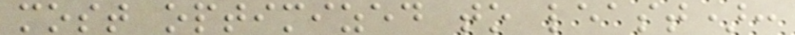most optimized to least):
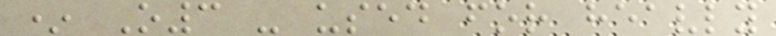* O3 - used for heavly
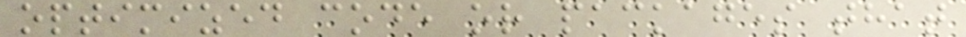optimized code or packages that
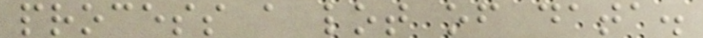process a lot of data.
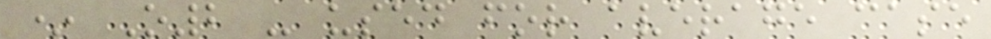* O2 - used for average case
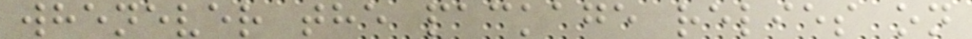whenever the package relies on
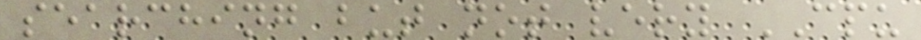searching but not very CPU
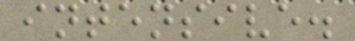intensive.
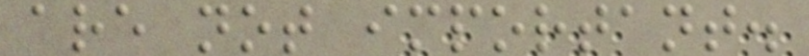are not important.
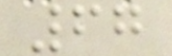67
